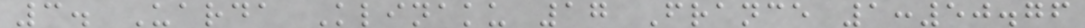3. Uarda Klinaku 17 France 1:50.76
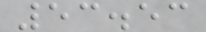53.53
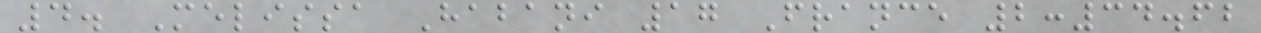4. Melissa Habani 17 France 2:34.62
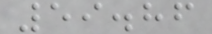59.86
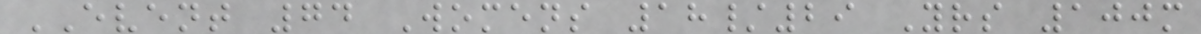EVENT 74 Womens 18/29 Yrs 100m
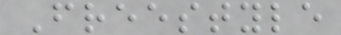Freestyle
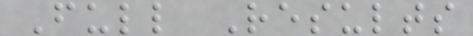Full Results
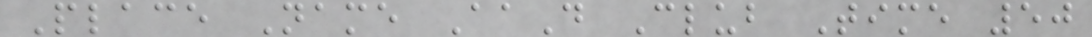Place Name AaD Club Time 50
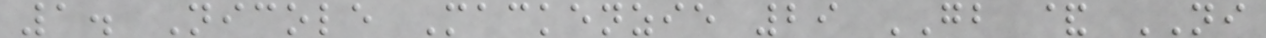1. Nicole Mackenzie 29 GB & NI
